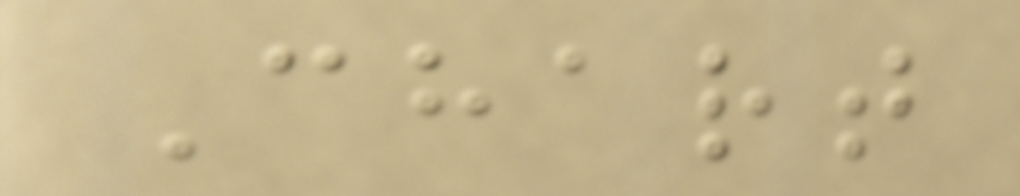Chart
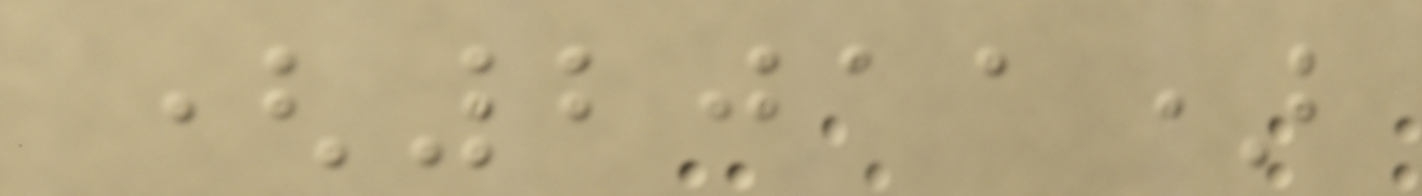(2011)
